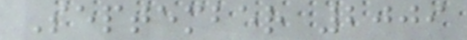September 2009
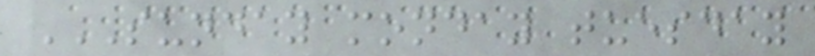SUNDAY MONDAY TUESDAY
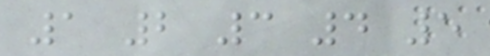1 2 3 4 5
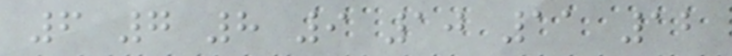6 7 8 9 10 11 12
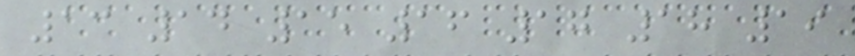13 14 15 16 17 18 19
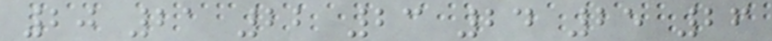20 21 22 23 24 25 26
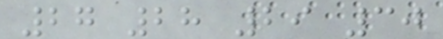27 28 29 30
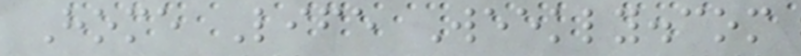Home Life Weekly.com
